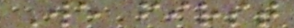We first
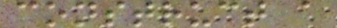construct a
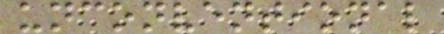unconventional
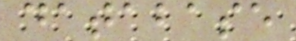database
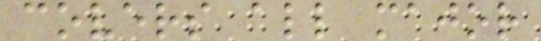covers all major
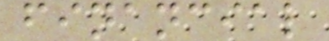financial
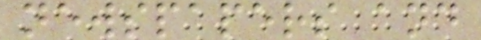newspapers and
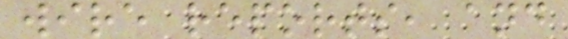wire reports, and
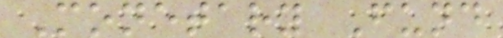Monetary Fund
